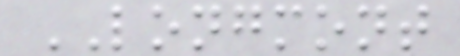LONGMONT
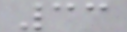33
